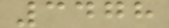3478
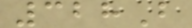328B
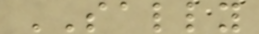SALLY
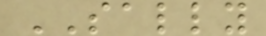SALLY
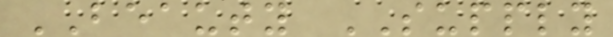BEAUTY SUPPLY
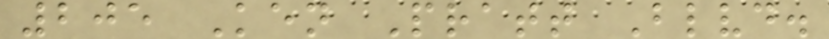205 Ken Pratt Blvd.
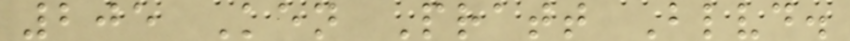205 Ken Pratt Blvd.
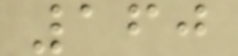160
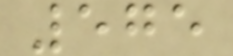575
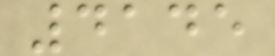4145
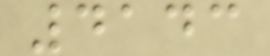4143
